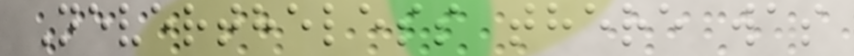Nevertheless there was
